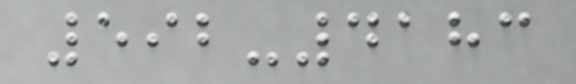592-4183
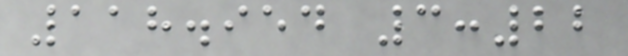118.954 3:22
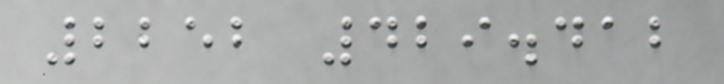2252 429.412
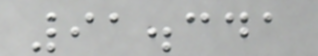91.341
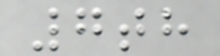7th
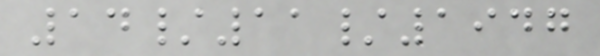14/11/1947
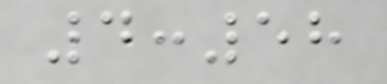4:58
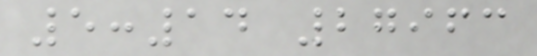5:14 27963
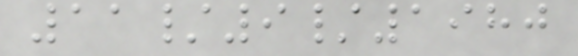11/9/1980
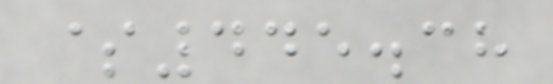$445.38
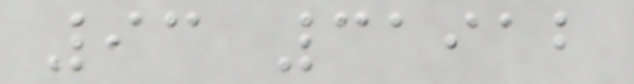93 31912
